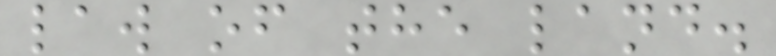law of the land.
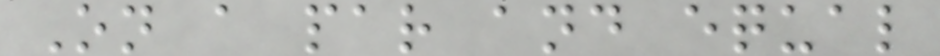On a par and equal
